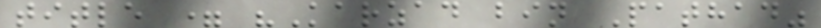title = "Karzad bin Pathad"
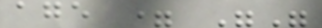age = ""
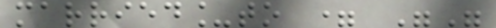married_to = ""
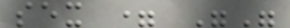sex = ""
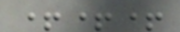+++
